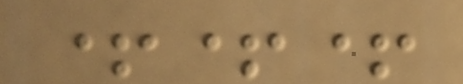+++
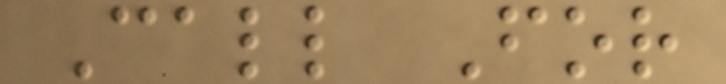Call For
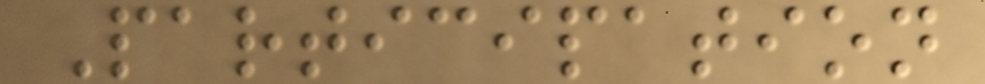Participation
